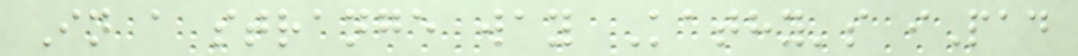In a strange way Kathy's iPad
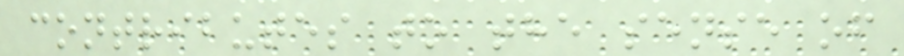contributes to the sense of
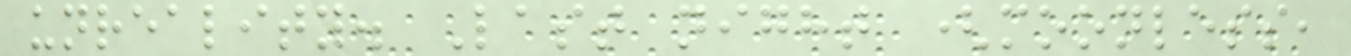unreality. Last night (moonless,
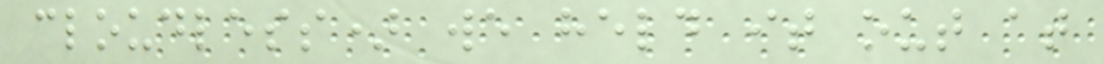cloudless) we held it out at
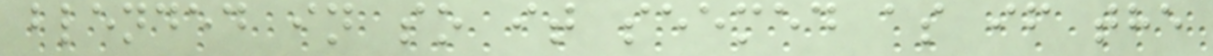blended in so it seemed as if the
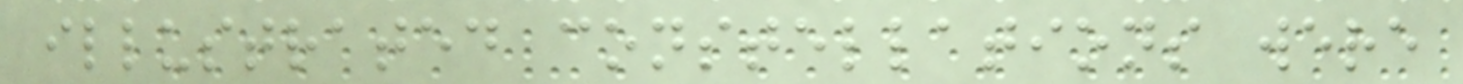illustrated constellations were
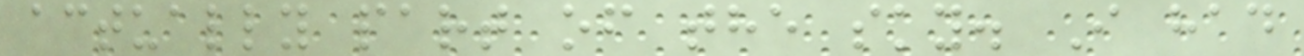actually part of the sky. I had
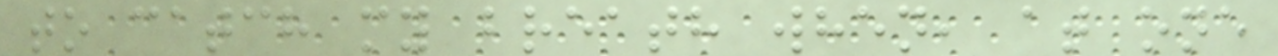to catch my breath when, at one
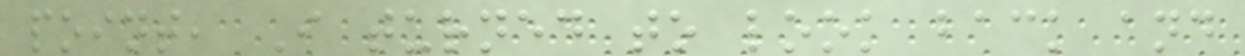point, I turned to look back and
